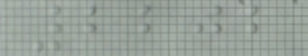2202
